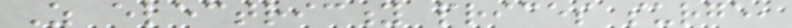As electricity prices surge,
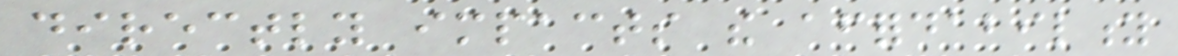directly impacts the affordability
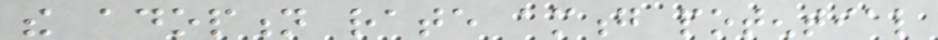the adoption rate among potential
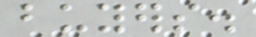buyers.
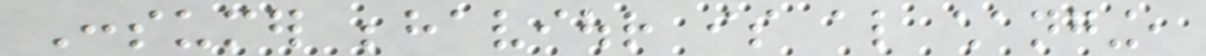Consumer behaviour is also changing,
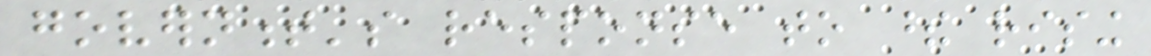government's response to these rising
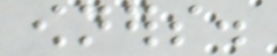owners.
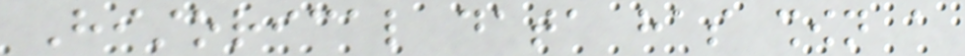Historical data has shown a
